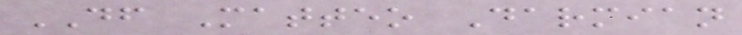DF Matteo Darmian
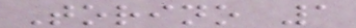Torino 1
